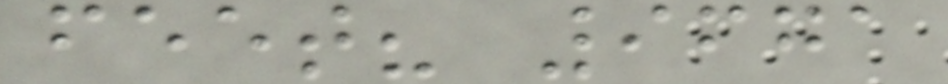feet? 9671
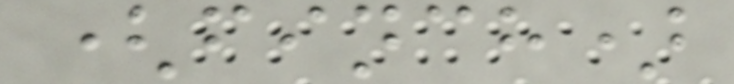(finch)
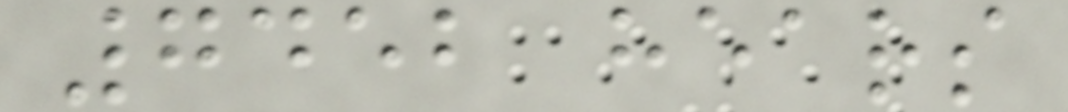7452 hears
